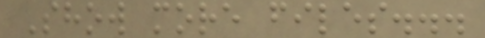Show more files...
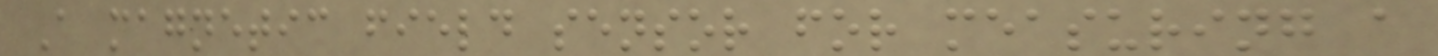A magnetic field sensor for measuring a
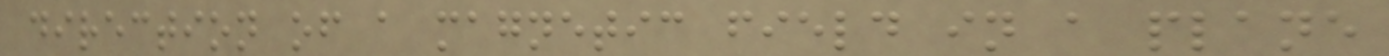direction of a magnetic field in a plane
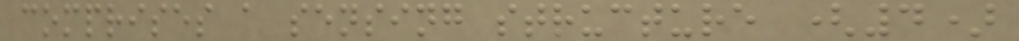comprises a sensing structure (4)
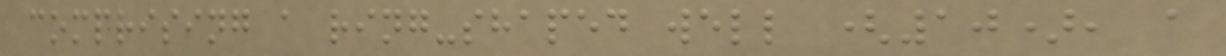comprising a ring-shaped well (10), a
